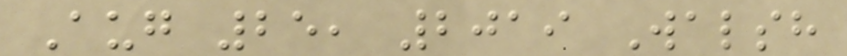Aug 25, 2019 Walsh
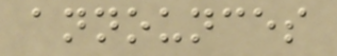announces
